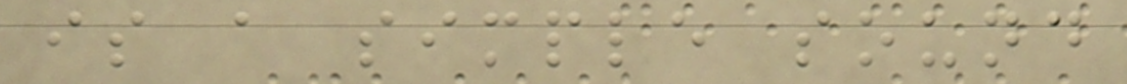is a simple sound
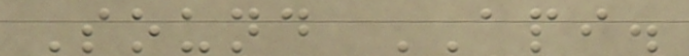Sound API.
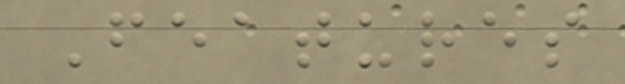Features
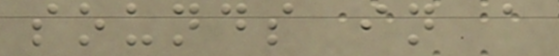sounds in a
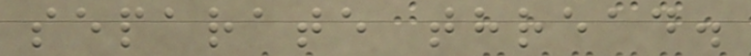separate thread.
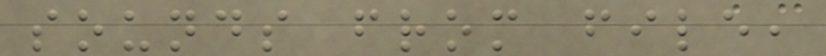sounds from file,
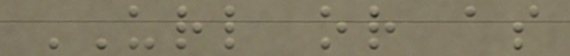URL or as
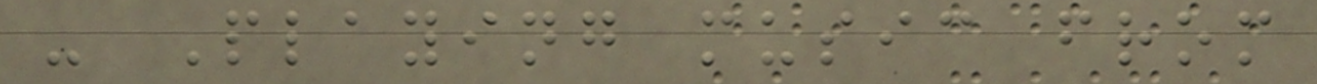- Playing music from
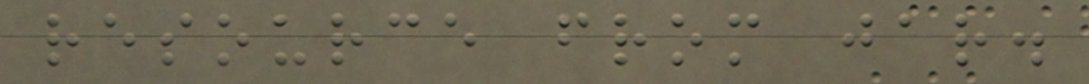resource from jar.
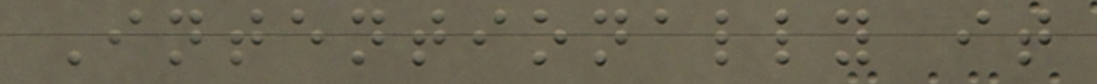Intentionally it
